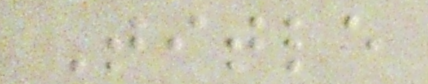Title
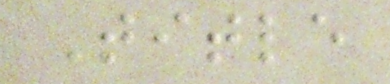Title
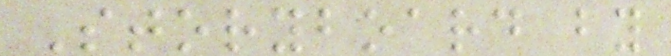Storyboard by
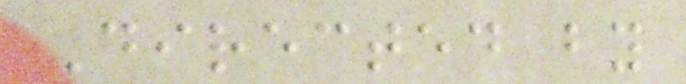Directed by
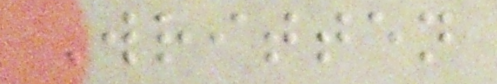Written
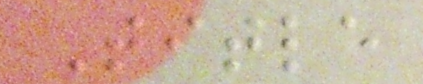Title
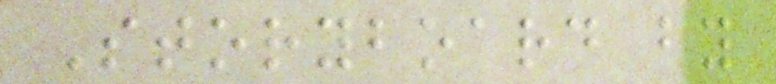Storyboard by
